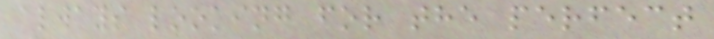always looking for the perfect
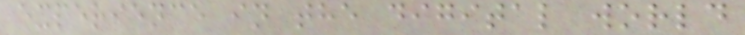experience in the digital world
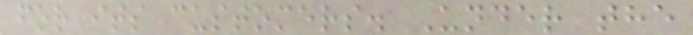for its customers. Under the
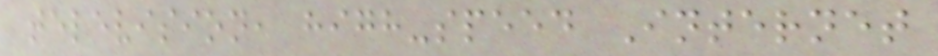television, high-speed Internet
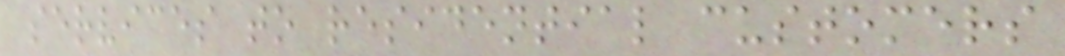services to residential customers
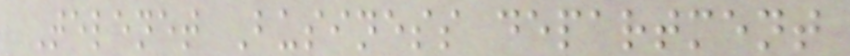Telenet Business department
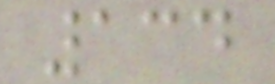134
